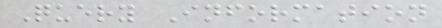Query Information
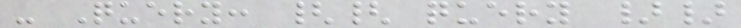- Query: {{ query }}
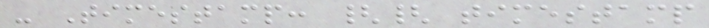- Timestamp: {{ timestamp
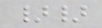}}
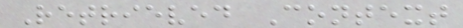Retrieved Context
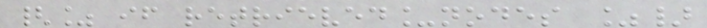{% if retrieved_nodes %}
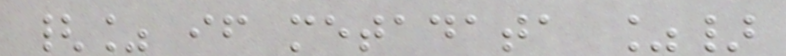{% if metadata %}
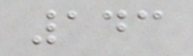143
